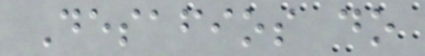Desafios do
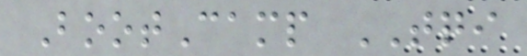BootCamp TQI
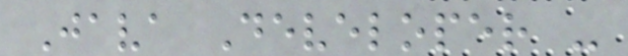Java Developer -
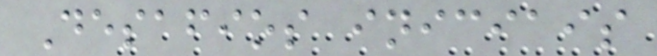Desafios iniciais
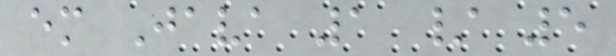em Java 1 / 5
